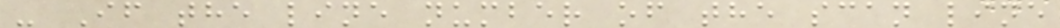- If the line number of the scan line
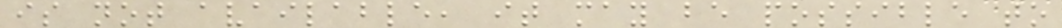is not available, it may be possible to
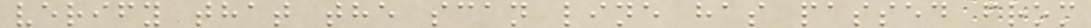verify that the scan line has passed from
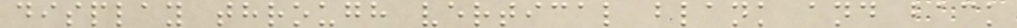display through vertical blank and back
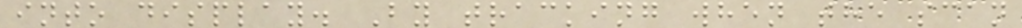into display. By tracking when the scan
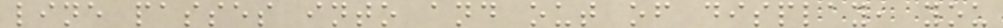line passes into and out of display, you
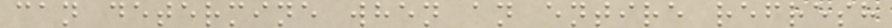can determine when an entire refresh
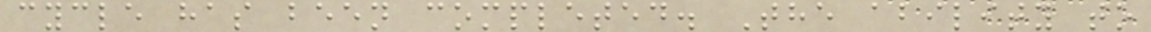cycle has been completed. The ability to
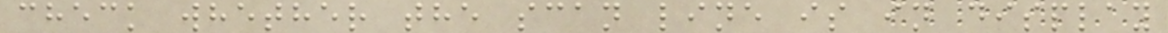check whether the scan line is in display
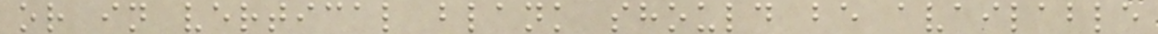or in vertical blank should be available
